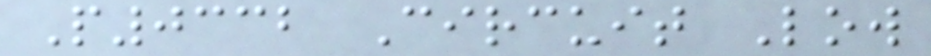P0332 Circuit Low
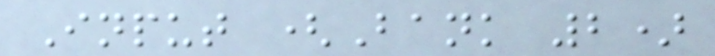Input (Bank 2)
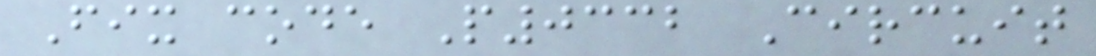Fix code P0332 Circuit
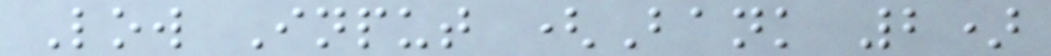Low Input (Bank 2)
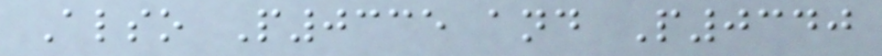Also P0335 and P0340
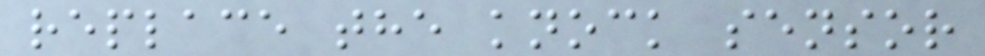replace the knock sensor
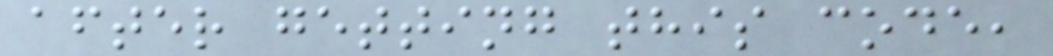after getting this code,
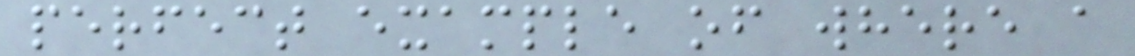perfect example of where a
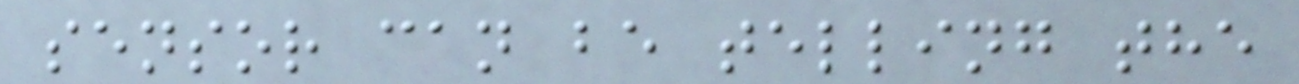sensor can be telling the
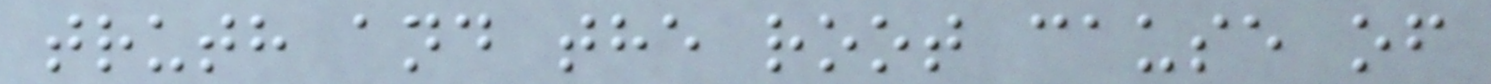truth and the root cause of
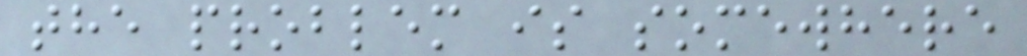the problem is somewhere
